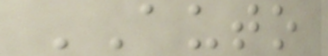AUTO
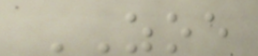ZOE
